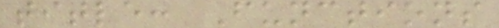title: Functions
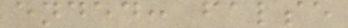ended: false
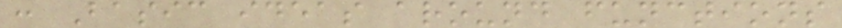: Basic ideas around functions
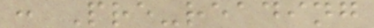: Pre-reading
